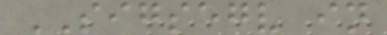SIGSEGV in
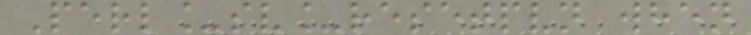Perl_sv_resetpvn when
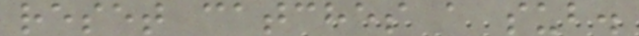reset catches a sub.
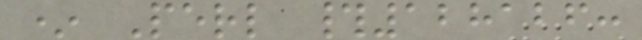* Perl #128126:
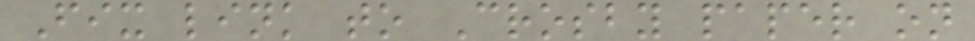Fix link to Crosby paper on
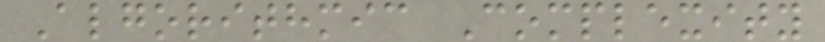Algorithmic Complexity
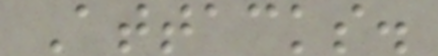Attacks.
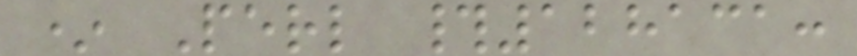* Perl #128131:
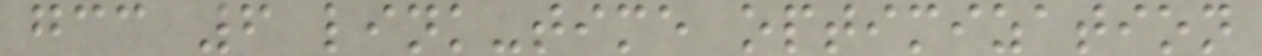gcc 6 link-time optimization
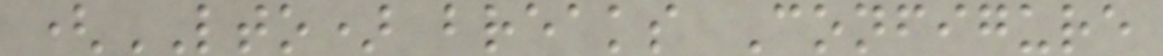(LTO) breaks Configure
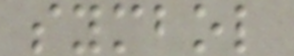symbol
